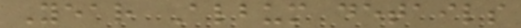Year Album details
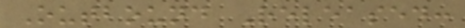Outbound Released:
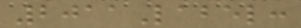2011Label:
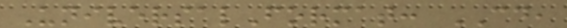UniversalFormat: CD,
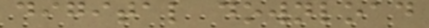digital download
